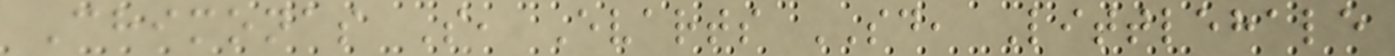Chimonas S, Evarts SD, Littlehale
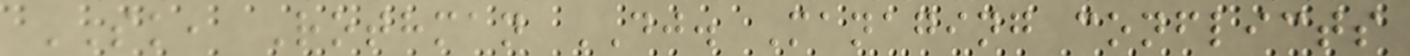SK, Rothman DJ. Managing conflicts
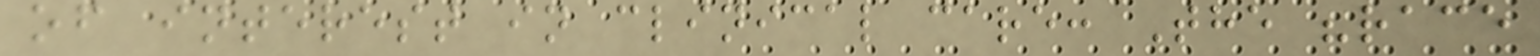of interest in clinical care: The "race
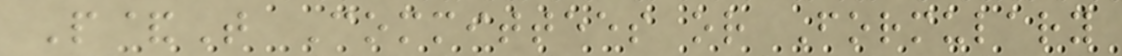P&T Committees or Formulary
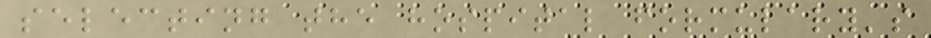selecting the hospital formulary's
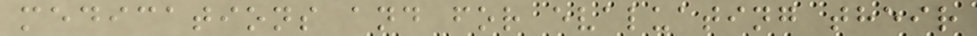medications and for evaluating their
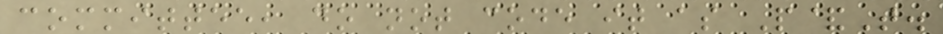committee, do not code it as P&T.
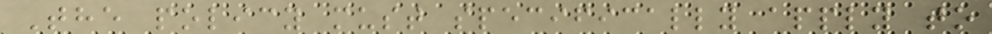The policy must specifically apply to
